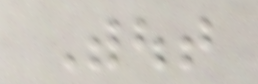Without
